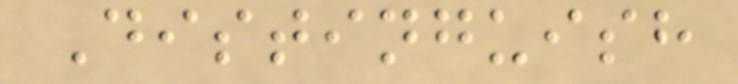Distinguish
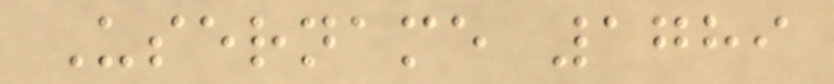Username 1789
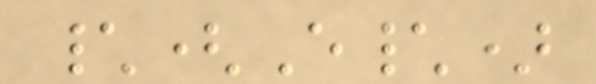\(E\)
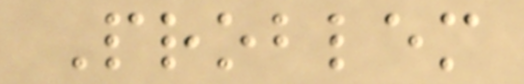Problem
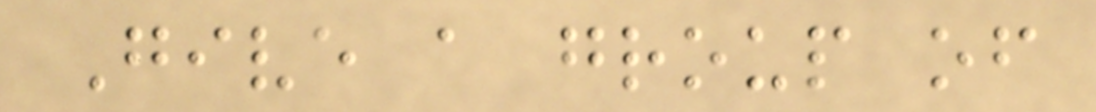Give a group of
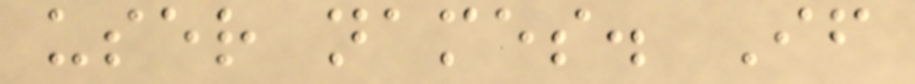user names. If
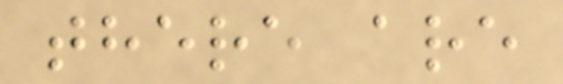there are
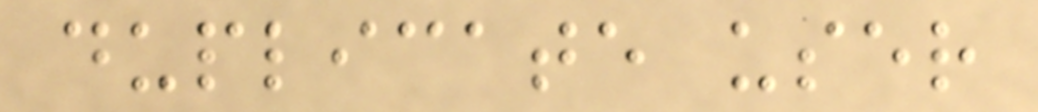duplicate user
